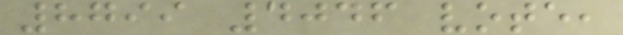8799 4046 vote,
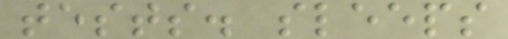tests. sleeps
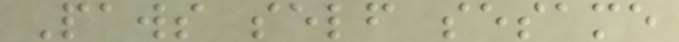Paws self sesame
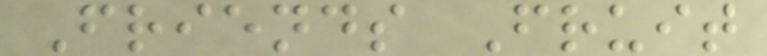Friends Fruit
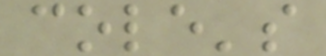cole's
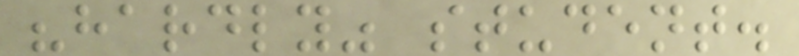"hardly" student.
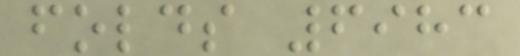folds 6983
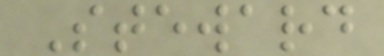Steward
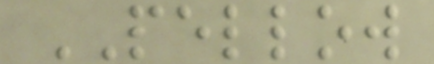PELLOW
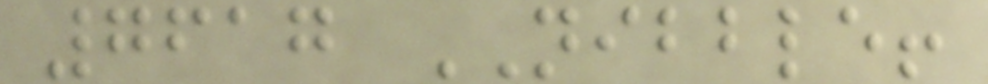7617 NIBBLE!
